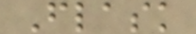Flask
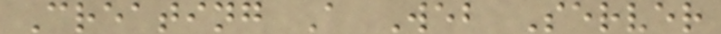Creating A Web Server
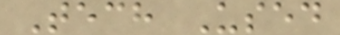Tech Used
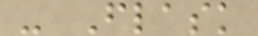- Flask
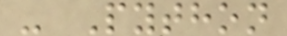- Python
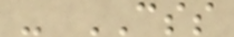- CSS
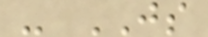- JS
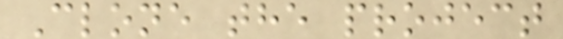Clone the project
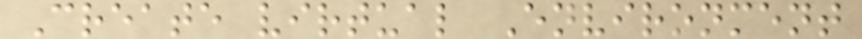Create virtual Environment
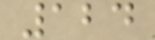124
